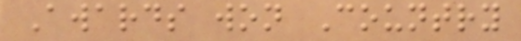Awards won Country
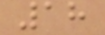18
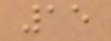15
